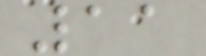11
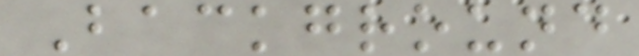Background
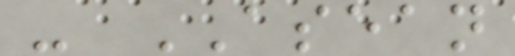- ASEAN
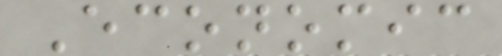Economic
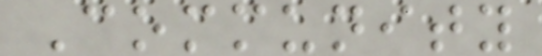Community
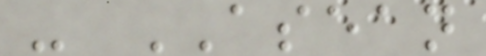- ASEAN
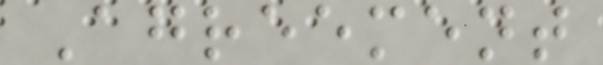Agreement
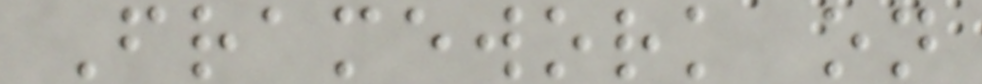Framework on
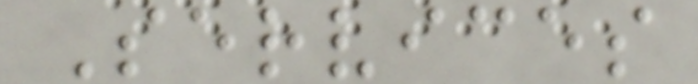Services
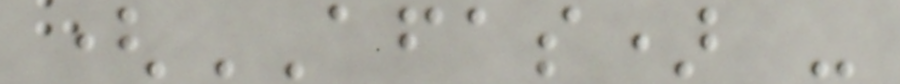(AFAS) -
